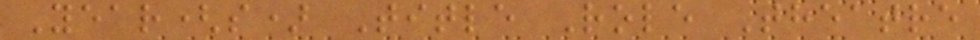Year(s) Title Role Theatre
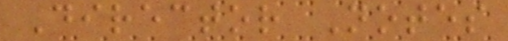Director Notes
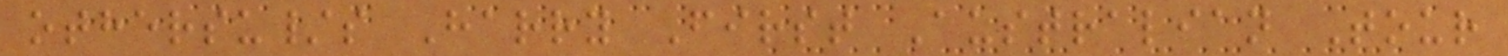othersu/s Harry First Australian Tour
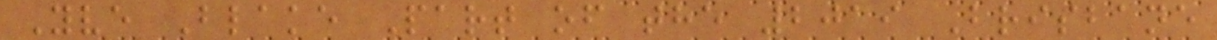Yve Blake Part of the 2019 Brisbane
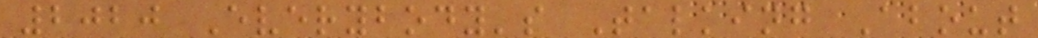2020 Everybody's Talking About
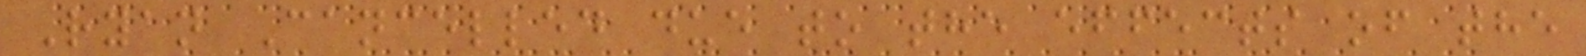Ryan Cancelled due to the effects of the
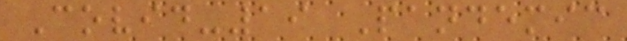Covid-19 Pandemic
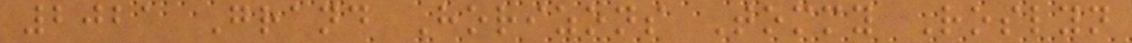2021 Grand Horizons Tommy Roslyn
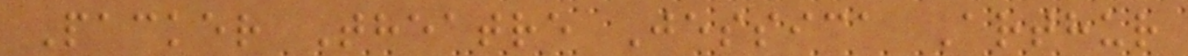Packer Theatre Jessica Arthur
